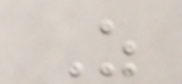As
